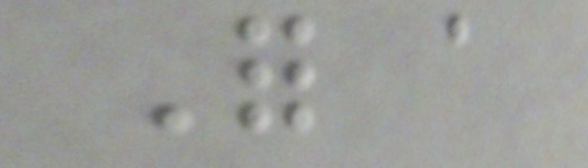For a
